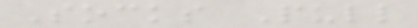Socks Pull
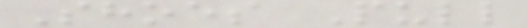Shoes Pull
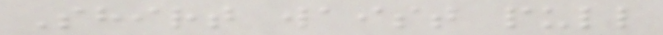Shirt waist pull
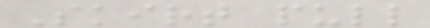Skirt pull
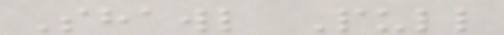Shawl Pull
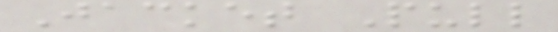Jacket Pull
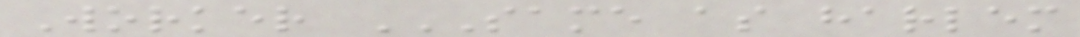Worker SAME AS HARLEM
